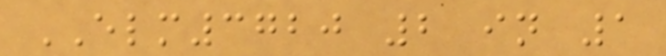ELM3720 2 in 1
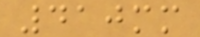410mm
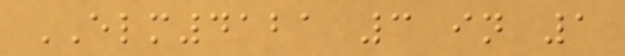ELM4121 3 in 1
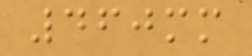460mm
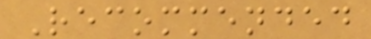Recommended
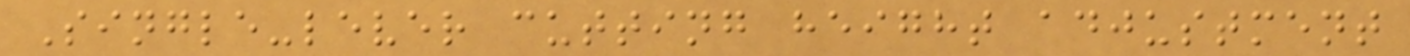Single-lever cutting height adjustment
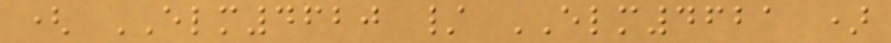( ELM4620 / ELM4621 )
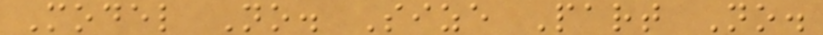Model No. Size Part No.
